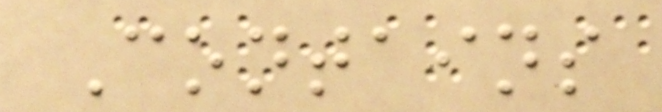Contains
